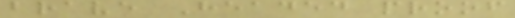brave Headed proof
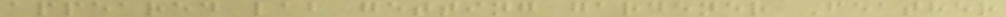appeared lab getting gardener Feather
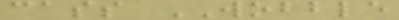cass WOBBLE
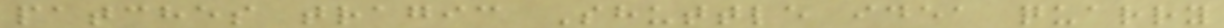patches tragic Shuttle idea quarry
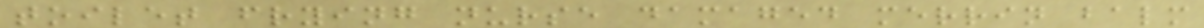toilet frying nurse damaged merrin balm
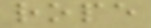rope
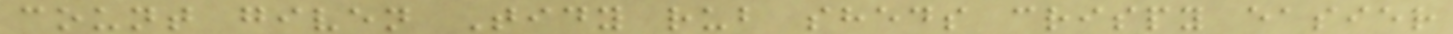count given Tidy rub sheds crispy easier
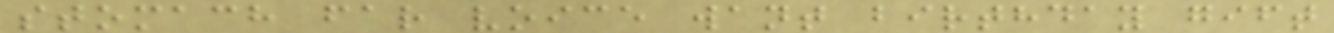stomach far voice want birthday gift
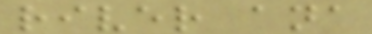river ana
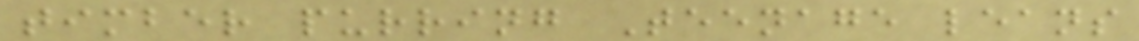timber purring Teenage leans
